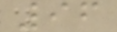96
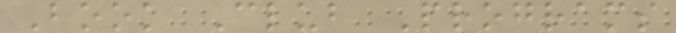Book Club Programs
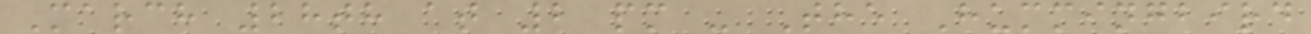March 28th at 2 pm - The Hummingbird
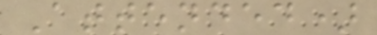Attended)
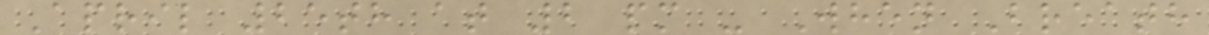April 25th at 2 pm - When Breath
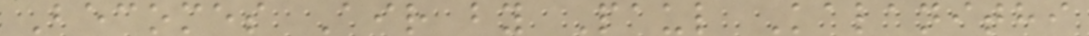Becomes Air by Paul Kalanithi
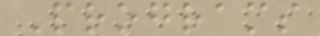Programs
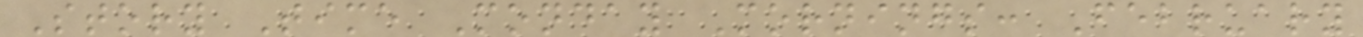Story Time Monday Mornings: February
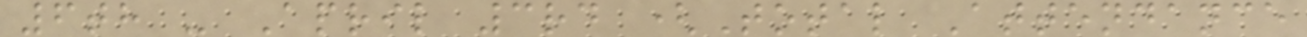6th - April 3rd (Total Attendance
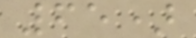65)
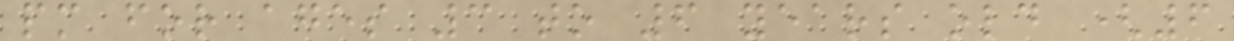pm for ages 3 to 6 years old (6
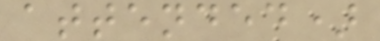attended)
